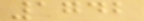1742
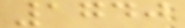1740
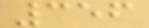356
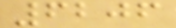6206
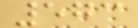573
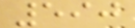590
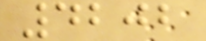4202
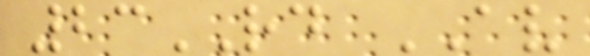23RD AV
